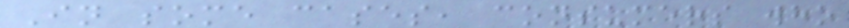In some cases, consumers who
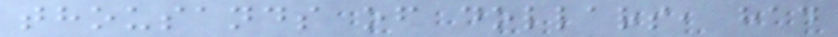thousands of dollars, had
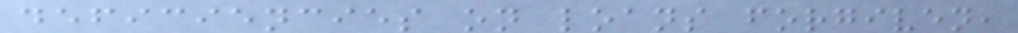deficiencies on loans forgiven,
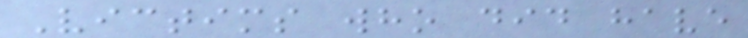Victims who did have
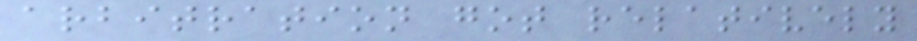arbitration got relatively
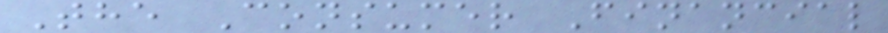The Consumer Financial
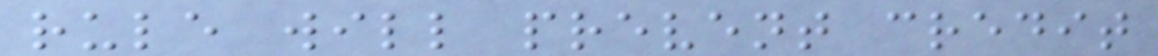rule will prevent credit
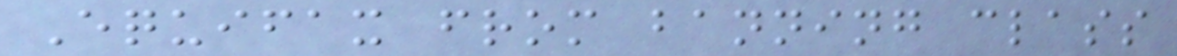Equifax from banning class
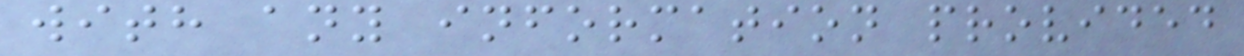with any information provided
